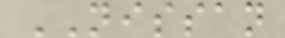NISSAN
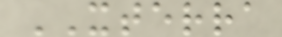XTERRA
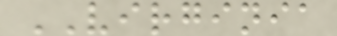VIRGINIA
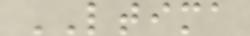LTIMA
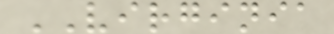VIRGINIA
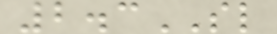2.3SL
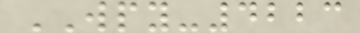WPY-4223
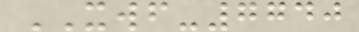XWF-7740
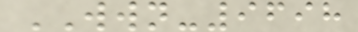WWN-9698
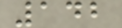142
